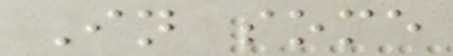In some
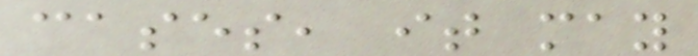cases, it may
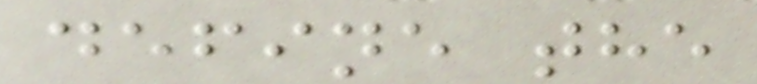define the
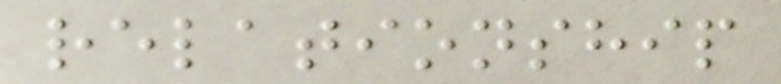relationship
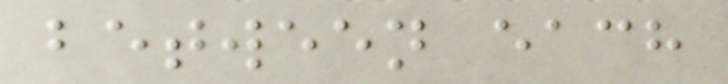between each
